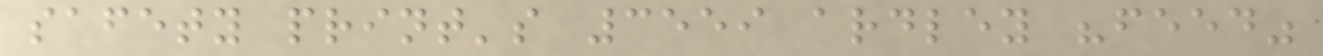safety print's 3559 ardley "feed"
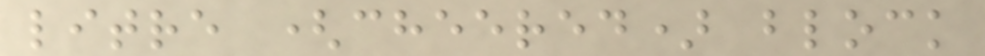litre (cheered) block
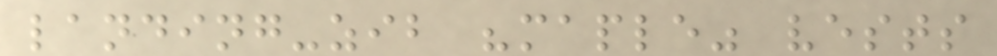landing-zib "maple" vests
